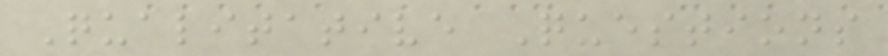Qualitative Questions
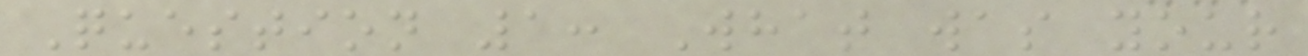Question 1: What was your
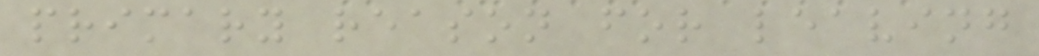primary reason for leaving
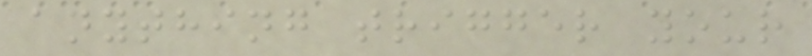anything trigger your
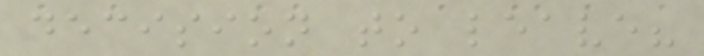decision to leave?
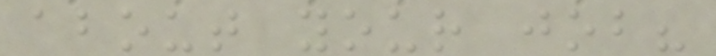about your job?
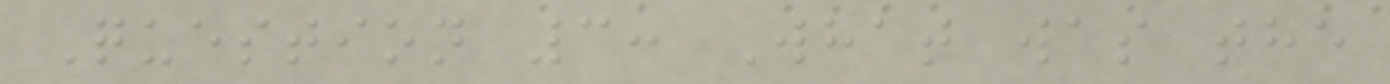Question 3: What was the
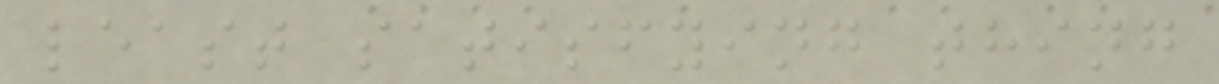least satisfying thing
